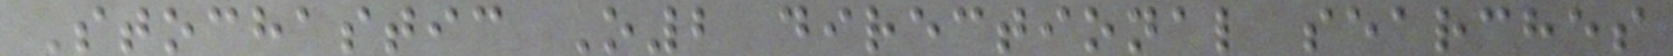Stochastic O2 directional searches
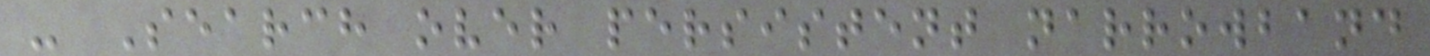- Search over persistent narrowband
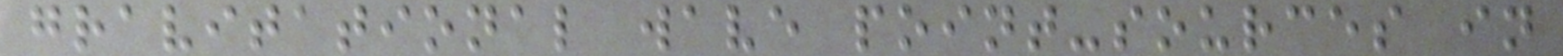gravitational wave point-sources in
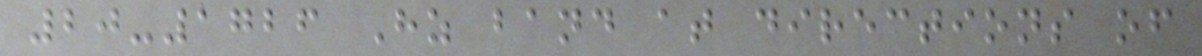20-1726 Hz band at directions of
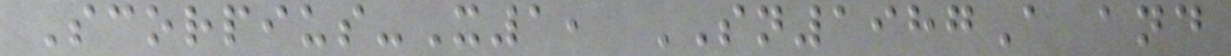Scorpius-X1, SN1987A and
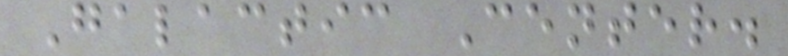Galactic Center.
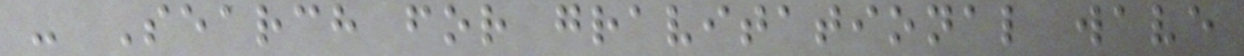- Search for gravitational wave
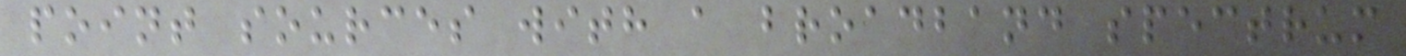point sources with a broadband spectrum
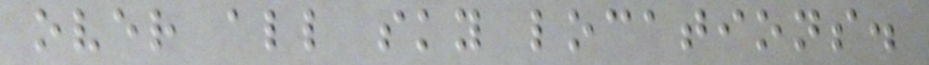over all sky locations.
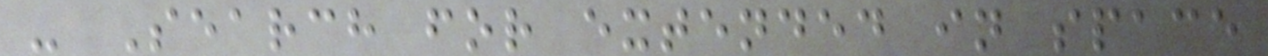- Search for extended in space
